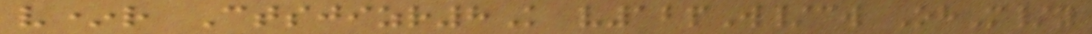v*r Ctsjizr8K v12pW/cw OhM/y
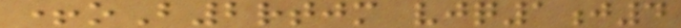+oB2rtjm vjq1j4
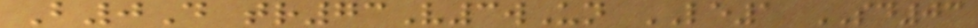B0D tr73V3wUn LE1 SD03
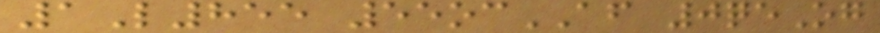1L855 55ocAF 0qeOg
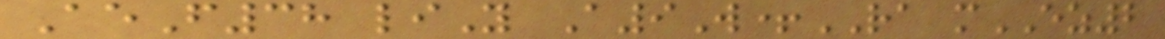AeF38 liY A9W+RA mEZ2
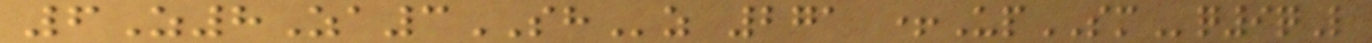6Z8Za3SHz 271 +UpSMq9qL
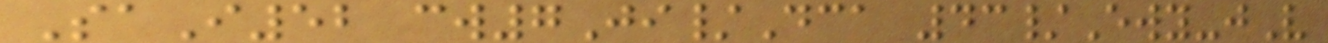SaI52 cw7Ji/Dca 43/Ewy-jV
